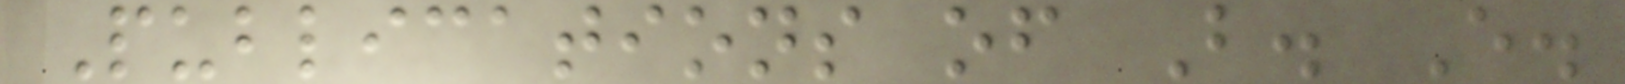Publications of B. E.
